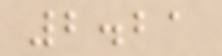2.21
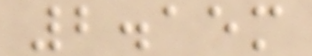2.15m
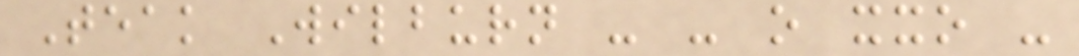Teak Wilburn - - o xxo -
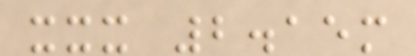xxx 2.15m
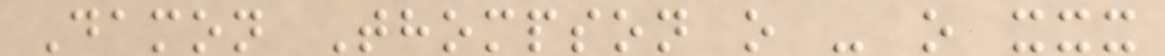Damon Thompson o - o xxx
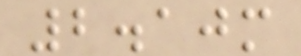2.10m
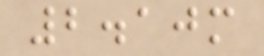2.10m
